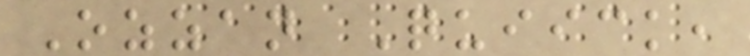Ozzan Quiick,
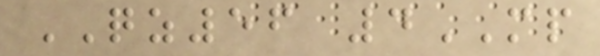QZ56 4MP
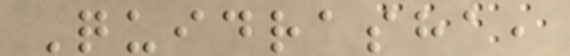Quidrasha,
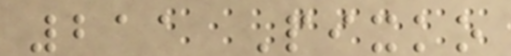211 Pixko
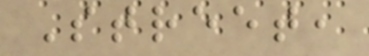Street,
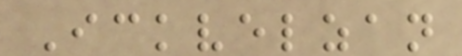Ickvelzan
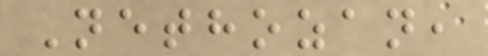Nethozan,
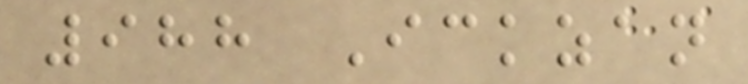988 Ickzan
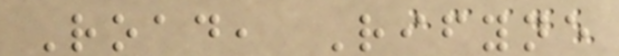Road, Rifyne
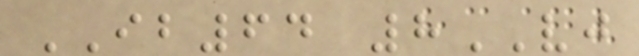IB64 8VJ
